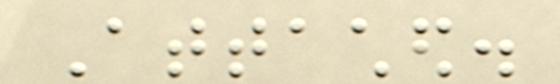Attached.
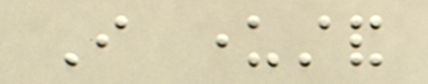I understand
